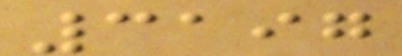3197
